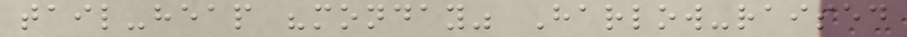tail-heap "monday" Harlow-raised
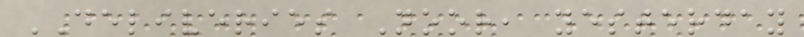DELIVERIES Noor, yesterday
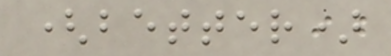(better)
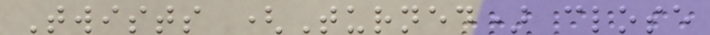Twists (Turned) close
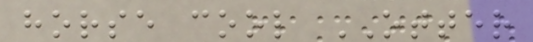horse cool OTTER
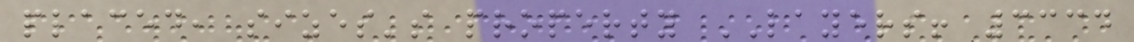placed, sizes's property LAYERS! 3334
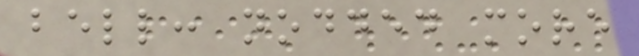bell: nodded more
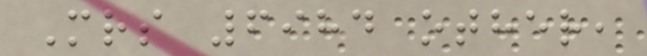Mrs 6984 other,
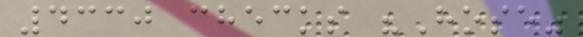4330 checks "Hose"
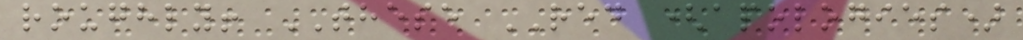roughly! THESE RED (apologies)
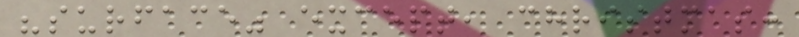"surface" except, christmas:
